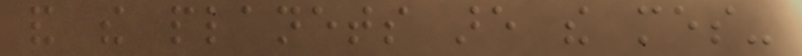and the planets are the mes-
